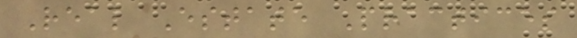Real Estate Practices
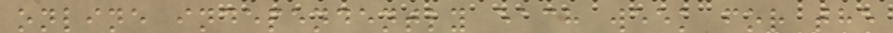online independently each week for the
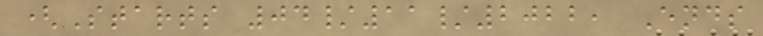(Starts 04/11/2022, Ends
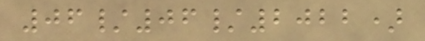06/06/2022)
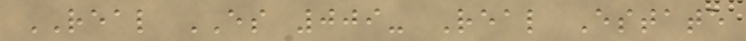REAL ES 009- Real Estate
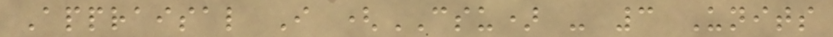Appraisal I (CSU) - 3 Units
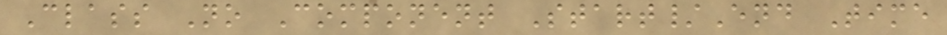Class No Component Start/End Time
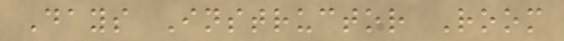Days Instructor Room
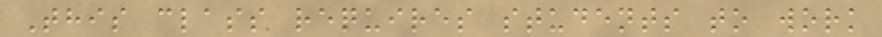This class requires students to work
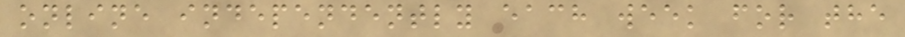online independently each week for the
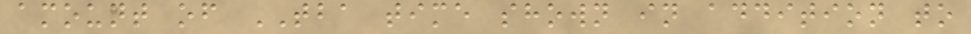amount of TBA time shown in addition to
